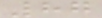87
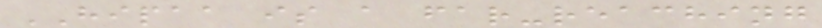HIPAA is a far-reaching
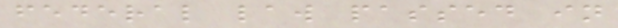federal law passed in
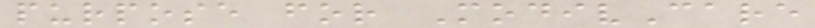purpose for ModivCare
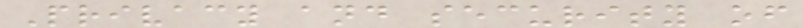Privacy and security of
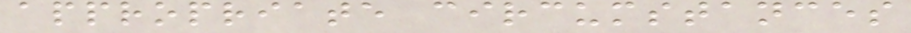appropriate circumstances
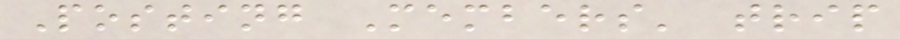Posting Members' trip
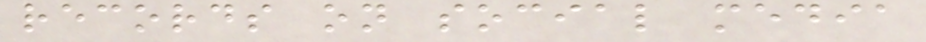records on social media
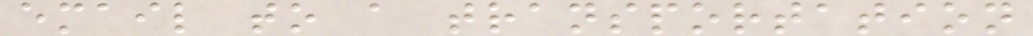email to a transportation
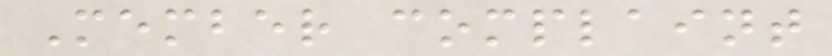Member complaint
